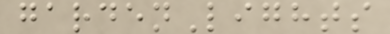gardenLights
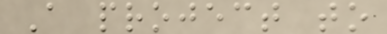A project to
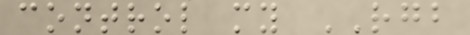control my RGB
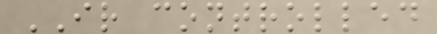IR controlled
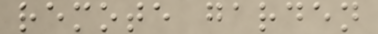remote garden
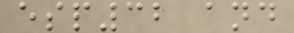esp32 and
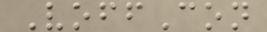VoffCon
